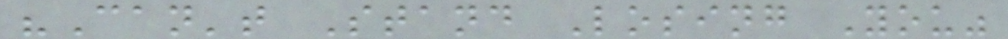"Can't Stand Losing You"
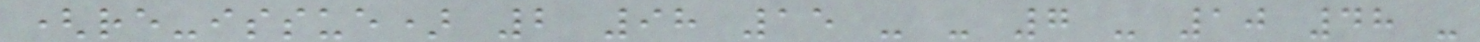(re-issue) 2 98 15 - - 7 - 10 48 -
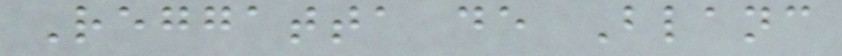Reggatta de Blanc
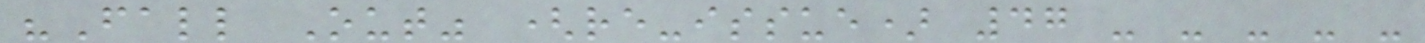"Fall Out" (re-issue) 47 - - - - -
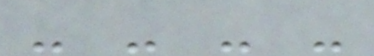- - - -
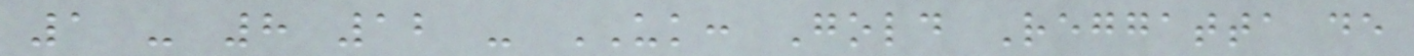1 - 8 12 - UK: Gold Reggatta de
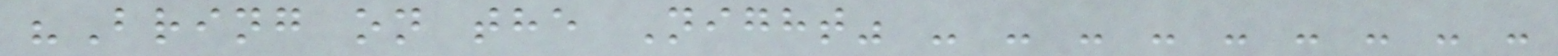"Bring on the Night" - - - - - - - - -
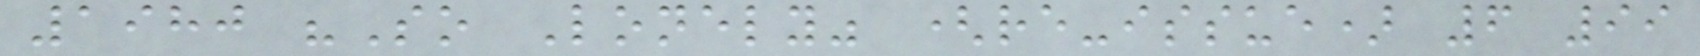1980 "So Lonely" (re-issue) 6 99
